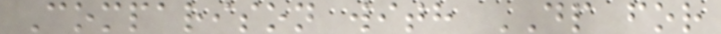Comparison with DP for
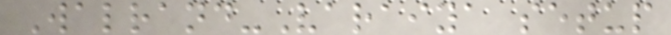Walrand-Varaiya setup
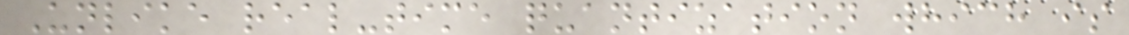Unlike real-time quantization which is
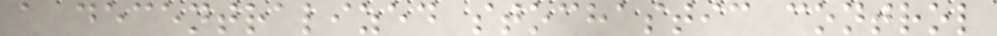a decentralized stochastic control
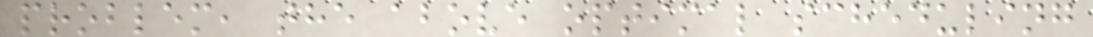problem, the above optimal scheduling
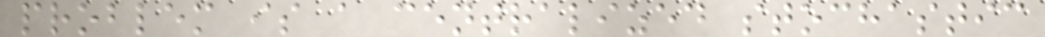problem is a centralized stochastic
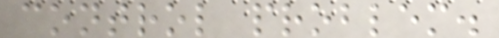control problem.
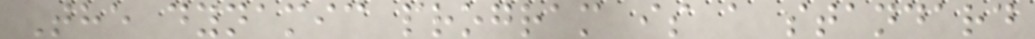The dynamic program is a standard
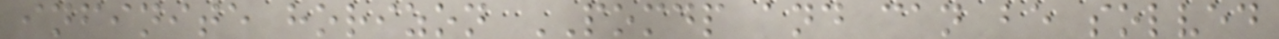infinite horizon POMDP and can be solved
